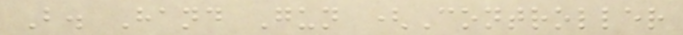B. Hand Gun (Controller
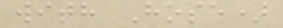with Hose)
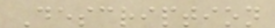Description
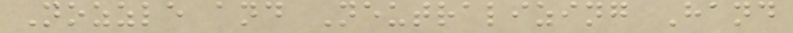Nozzle and Neutralizing Hand
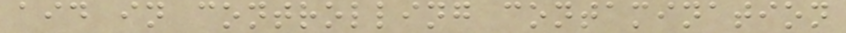aid in controlling contamination
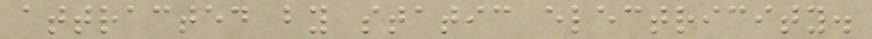attracted by static electricity.
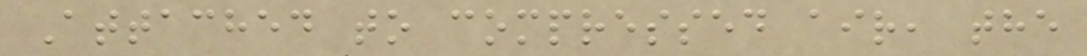Attached to compressed air, the
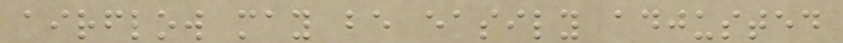airflow may be easily adjusted
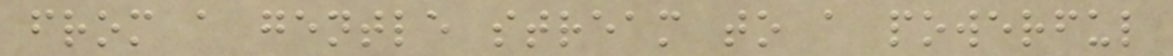from a gentle stream to a powerful
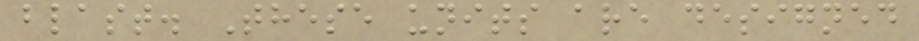blast. These units are designed
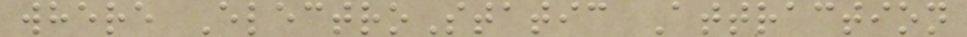where ElectroStatic Attraction
